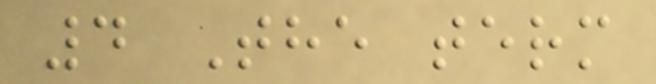4 The term
